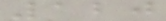120
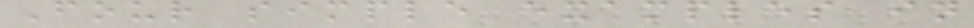Four simple examples in
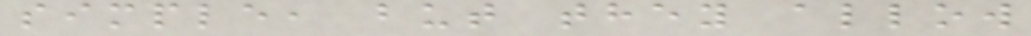simple, but they allow
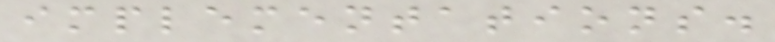implementations.
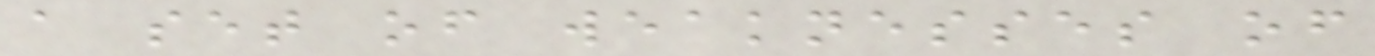a set of weaknesses of
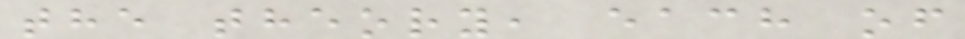the theory, each of
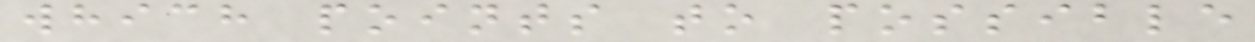which points to possible
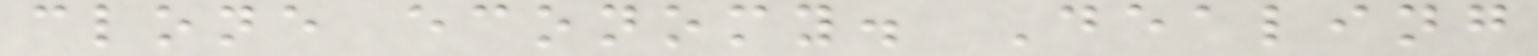clone economy. Dealing
